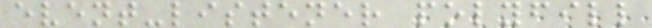event-listener polyfill
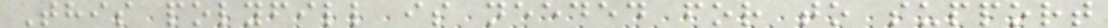This polyfill is needed for to support
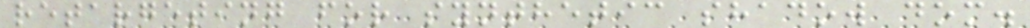retargeting for synthetic shadow dom.
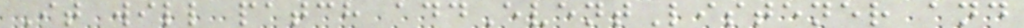It will patch addEventListener and
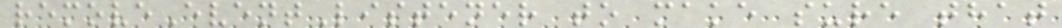removeEventListener to make sure that
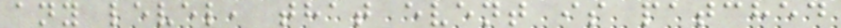any level, that event is patched
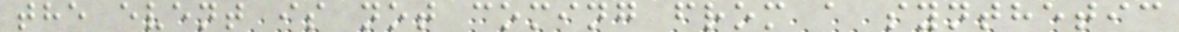the event is not coming from a synthetic
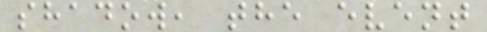shadow, the event
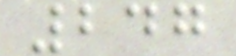247
